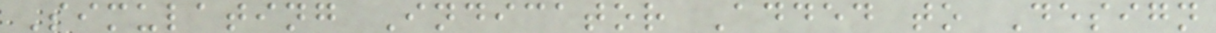Simulating Indicator Added to Design
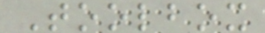Toolbox
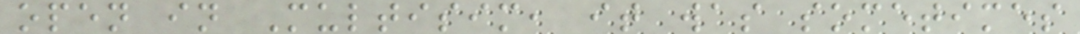open in Multisim, it was sometimes
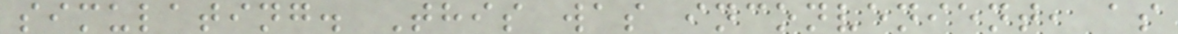simulating. This was inconvenient, as
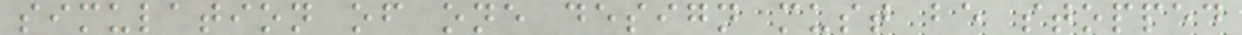simulation of one design must be stopped
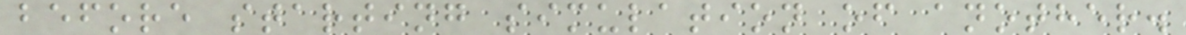before starting simulation of another.
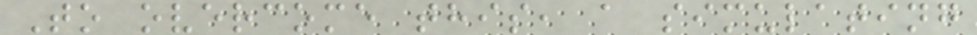To overcome this, a simulating
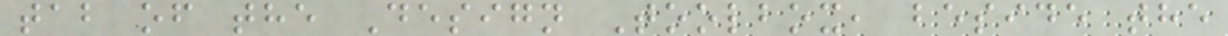tab of the Design Toolbox, beside the
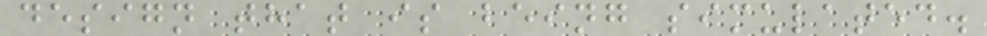design that is being simulated.
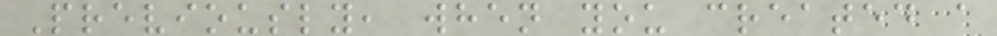Previously, when you created a
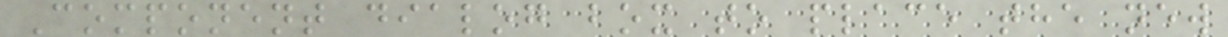Component dialog box to place the new
